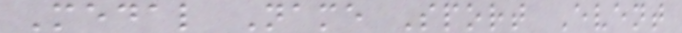Medal Name Sport Event
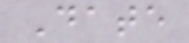Date
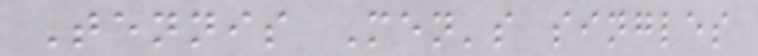Tennis Men's singles
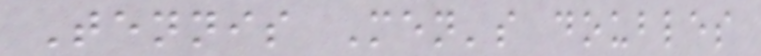Tennis Men's doubles
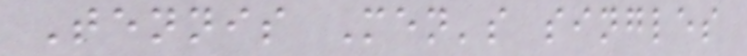Tennis Men's singles
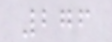276
